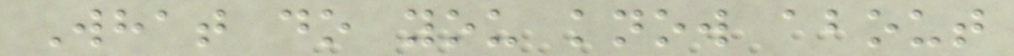What do you know about
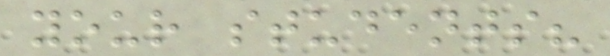your students?
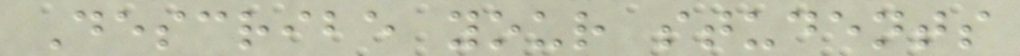Describe your students
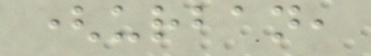(urban,
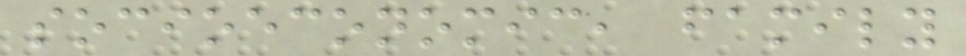socioeconomic, family
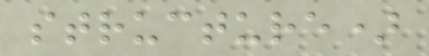structure)
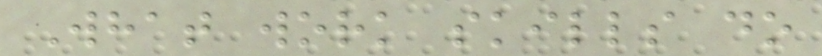What work skills do
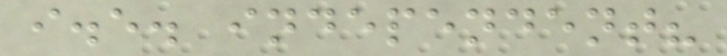i.e. independent?
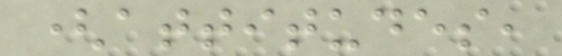(attitudes,
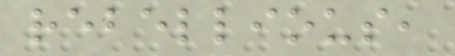rebellious,
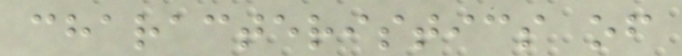characteristics of
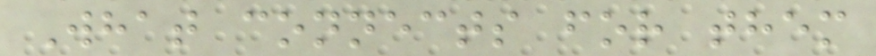What connects for them
